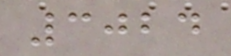3024
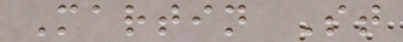Martin St
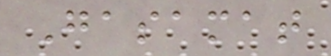Gasamat
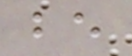be
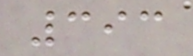393
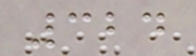324
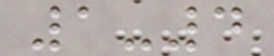1-4
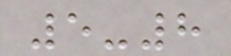5-8
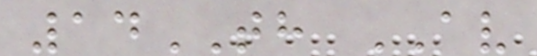14TH AV
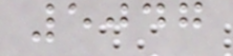5047
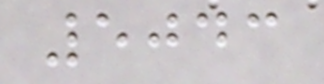5043
